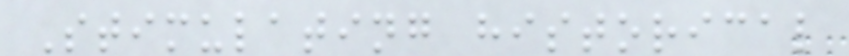Stimulating historical
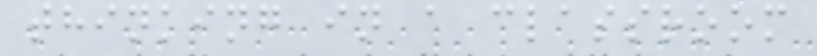thinking in a classroom
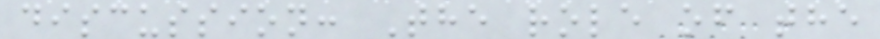discussion: The role of the
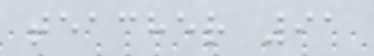teacher 91
